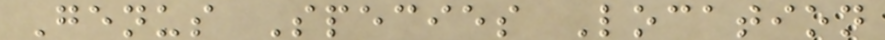Genus Species Location
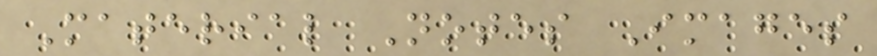Material Notes Images
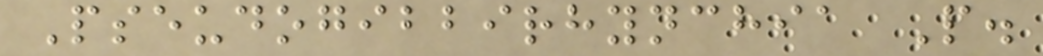Pseudogibbirhynchia P.
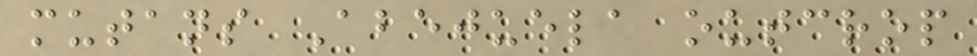mutans Abejuela outcrop
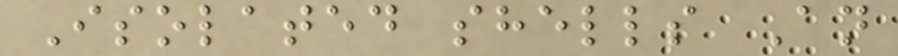Isolated shells An
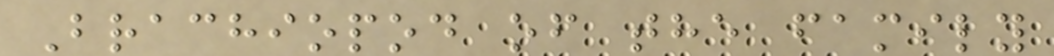Brachiopod of the family
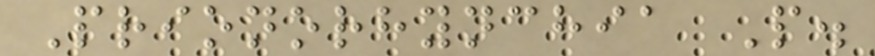Prionorhynchia P.
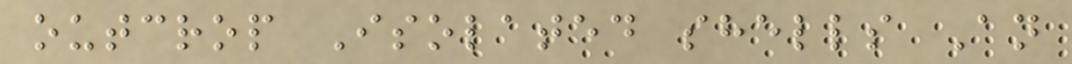outcrop Isolated shells An
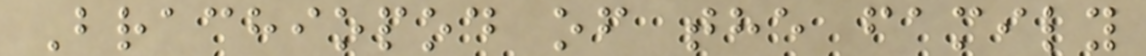Brachiopod of the family
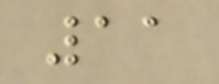11
